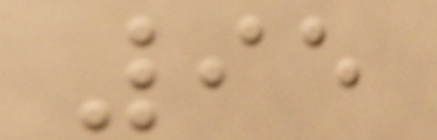95
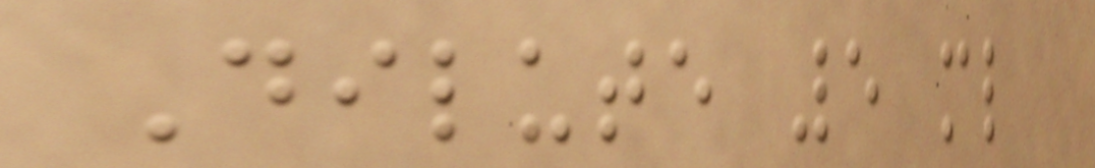Dilute 5 ml
